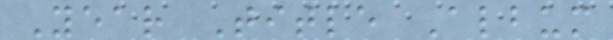Year Title Album
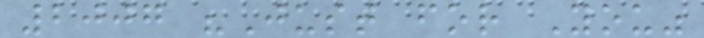2007 "Just for You"
